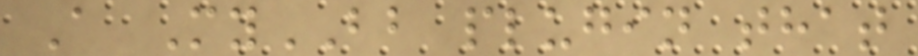A MyBB plugin that
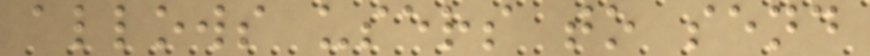allows users to send
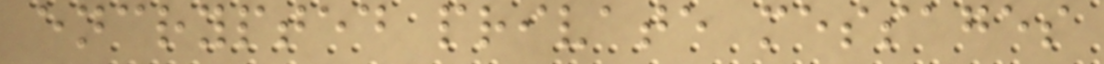encrypted private messages
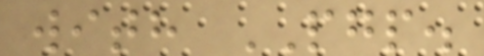with PGP.
